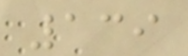139
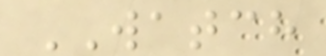WATCH
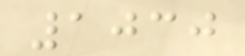1030
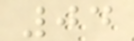04
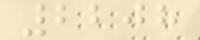2208
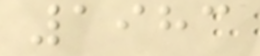1983
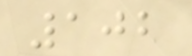102
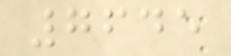7645
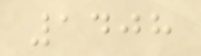1408
